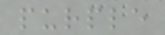purple
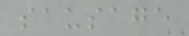sausage
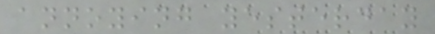annoying yesterday
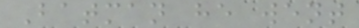Batman he went
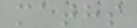maths
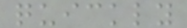quickly
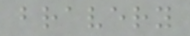bravery
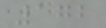172
